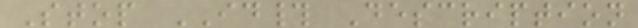Stop ID# Description
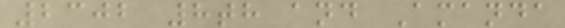2302 8th and Amanda
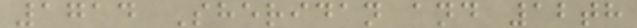1714 Sheridan and 12th
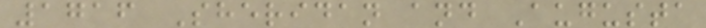1716 Sheridan and Augusta
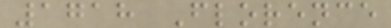1718 Florence
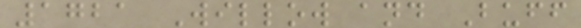1721 Willow and Buff
